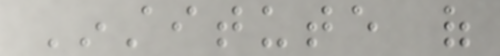Institute of
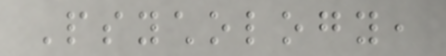Psychology,
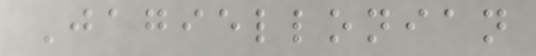Jagiellonian
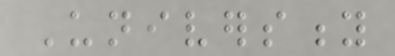University
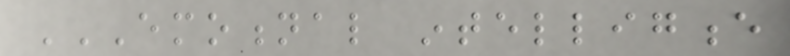EMOTIONAL INTELLIGENCE
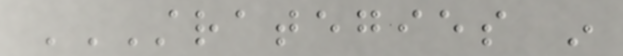STRATEGIES IN
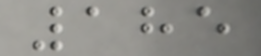185
